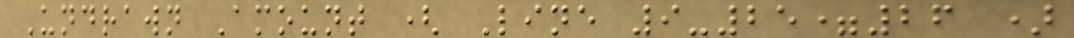Undrawn Amount ( Line 9-25=26 )
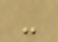-
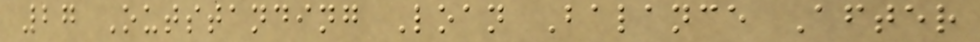27 Outstanding Loan Balance After
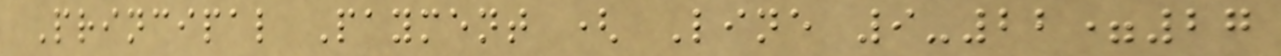Principal Payment ( Line 9-22=27
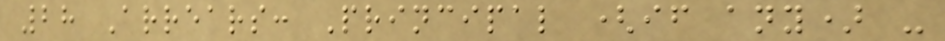28 Arrears: Principal (if any) -
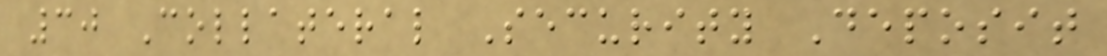30 Collateral Security Deposit
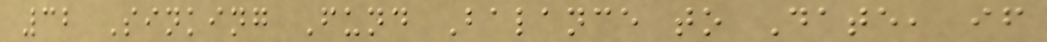32 Sinking Fund Balance to Date, if
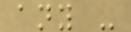any -
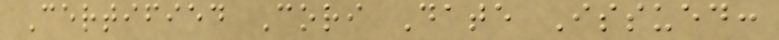Certified Cori Date Issued:
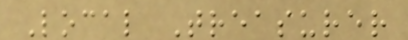Local Treasurer
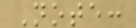Note:
